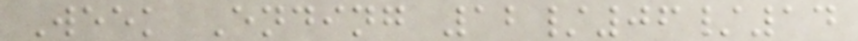Week Ending 12/06/14
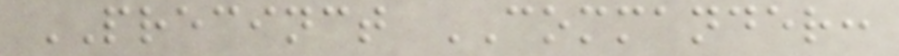PRECINCT COMMANDER:
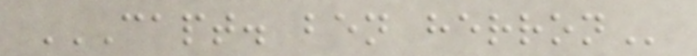CAPT. BEN HERRON
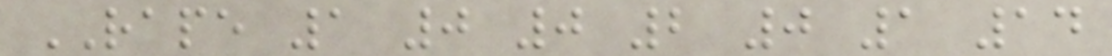RAPE 1 0 0 2 0 1 14
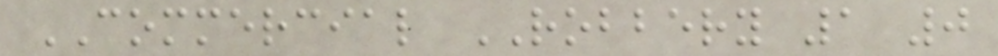COMMERCIAL ROBBERY 1 0
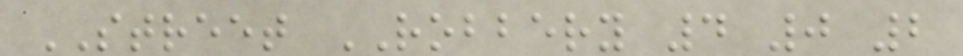STREET ROBBERY 4 0 2
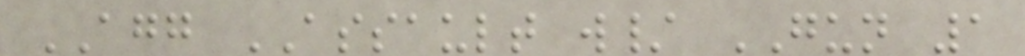AGG ASSAULT w/ GUN 1
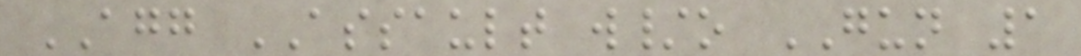AGG ASSAULT w/o GUN 1
